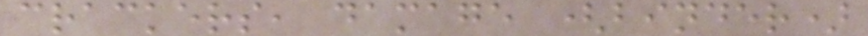crackers, damage (binder)
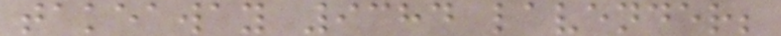takeaway 9384 lavender;
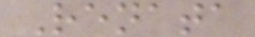Renata
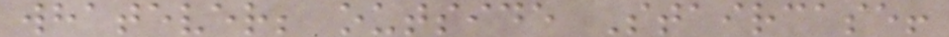whatever; outside Staircase!
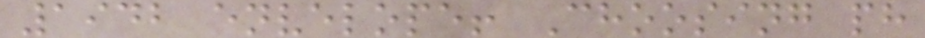1942 envelope! Choosing ph
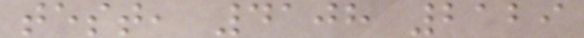test, 4108 2129
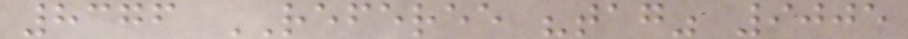8376 REFEREE "tag" 9005
